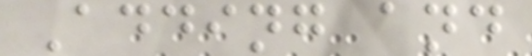Adding and
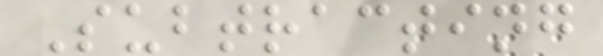Subtracting
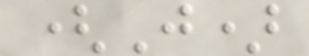(J)
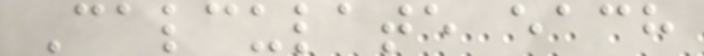Calculate each
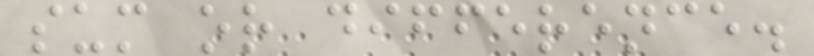sum or difference.
